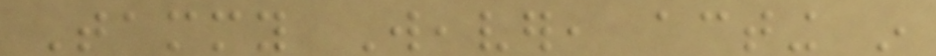Tammy Weaver, acting in
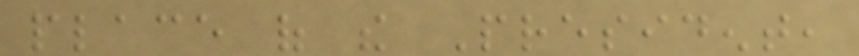place of the President,
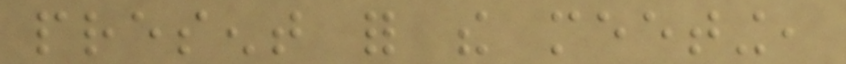present for the meeting,
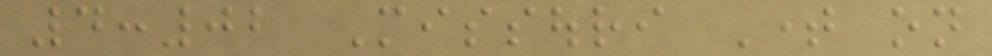4:02 Missouri Time on
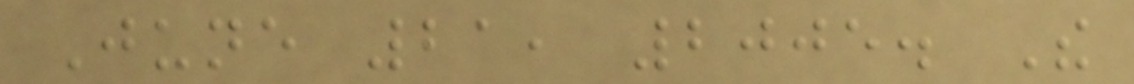June 21, 2005. The
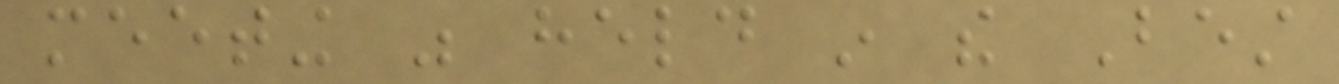meeting was held in the Best
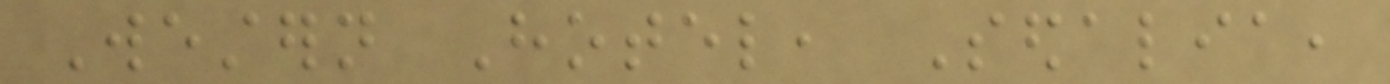Western Hotel, Sedalia,
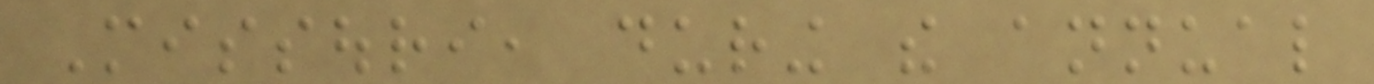Missouri, during the annual
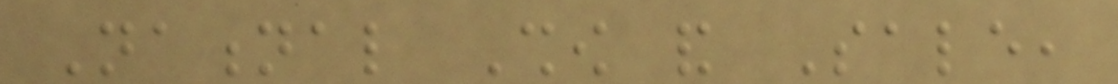National Show and Sale,
